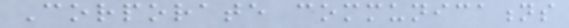Corporate communications
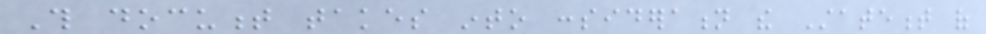This document takes into consideration the Statement of
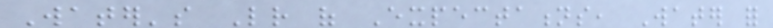Water's Letter of Expectations, Water for
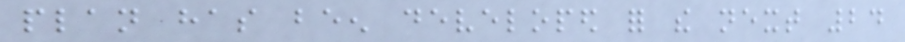plan has been developed for the next 24
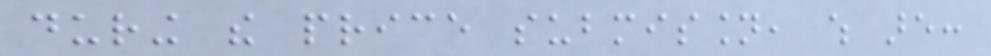during the price submission, which are:
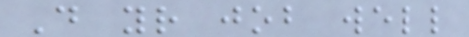Do your job well
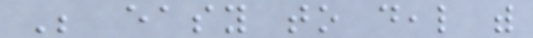Be easy to deal with
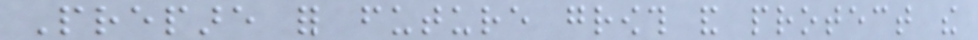Prepare for future growth and protect the
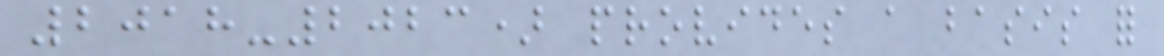2018-2023) provides a basis for
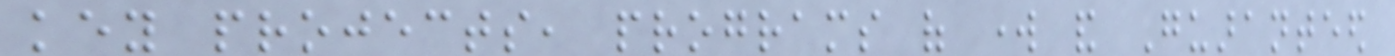key projects, programs of work and Guaranteed
